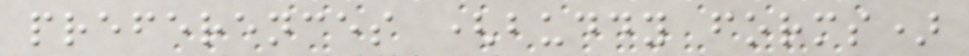preferences (buddy forms)
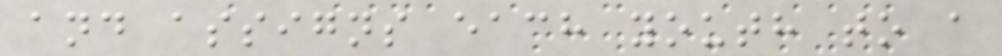and assigns each youth to a
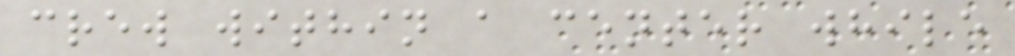crew within a center while
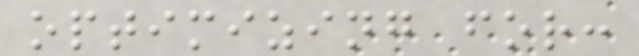optimizing for:
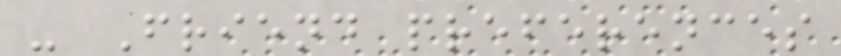- Friend preferences
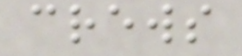crews
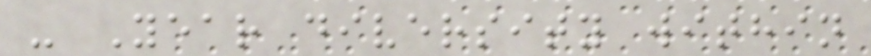- Year diversity within
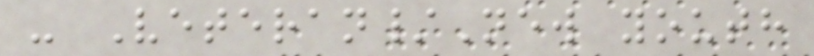- Veteran/New youth
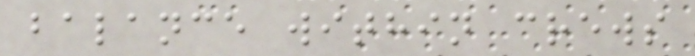balance within crews
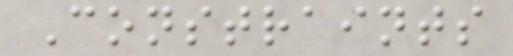Constraints
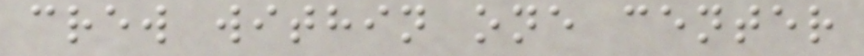crew within one center
